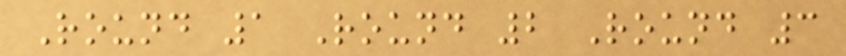Round 1 Round 2 Round 3
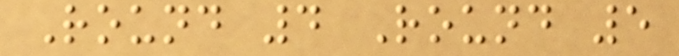Round 4 Round 5
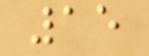15
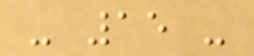- 15 -
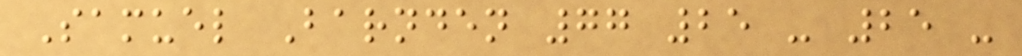Samuel Barnden 77 25 - 25 -
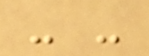- -
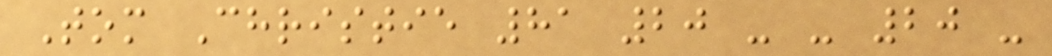Tom Christie 81 20 - - 20 -
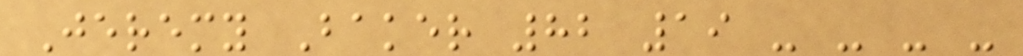Jeremy Baker 82 19 - - - -
